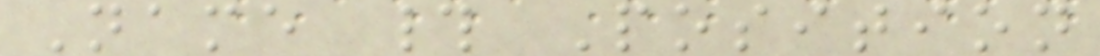Name # Position
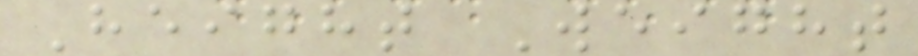Height Weight
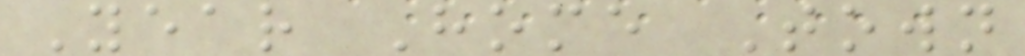Year Home Town
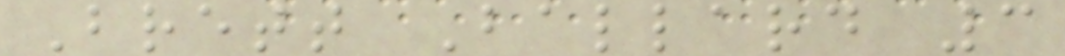Brett Ballard 3
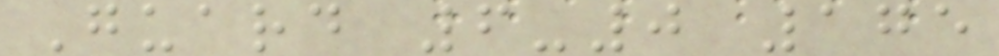Guard 6-0 175
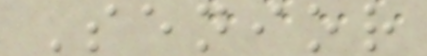Senior
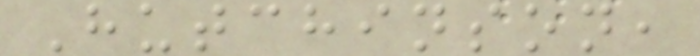Hutchinson,
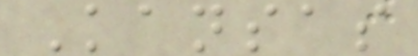Kansas
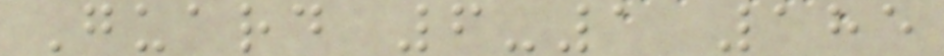Guard 6-1 185
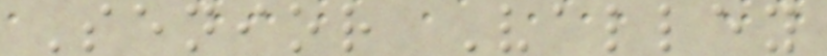Senior Valley
